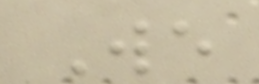We
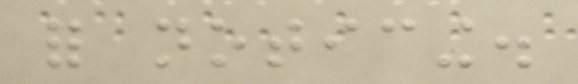for noticing.
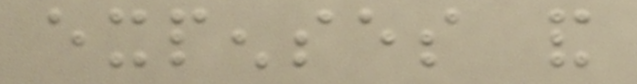expenses and
